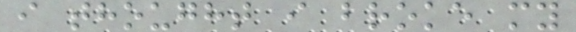i thought i broke my
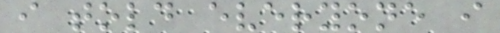i told everyone i
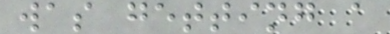was getting a
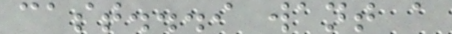cast...i want a
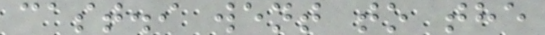cast.i went to the
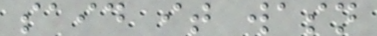said it wasn
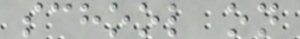school on
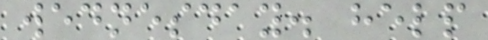wednesday. help
